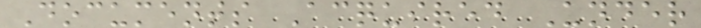Documents Acquired Under
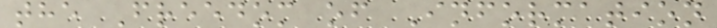the Freedom of Information
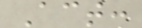Act:
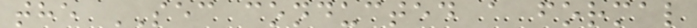the SEC conducted a formal
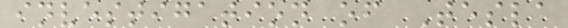investigation of Tesla
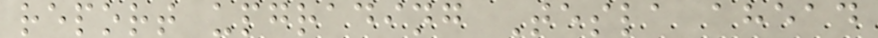report upgrading Tesla ahead
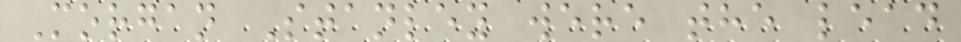Morgan Stanley were the lead
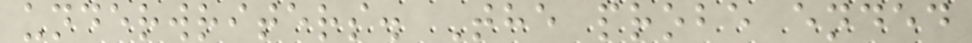underwriters. The probe ended
